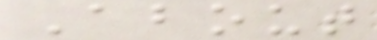About
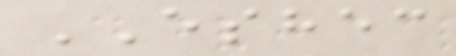ESHEC
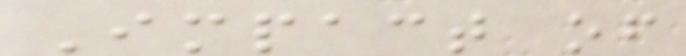Impact of
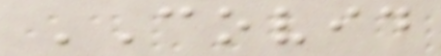COVID
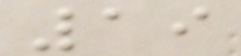19
